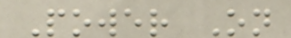Power On
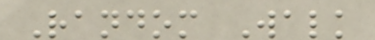Random Walk
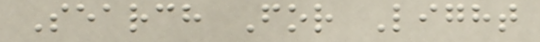Search For Light
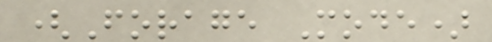(Forage Mode)
